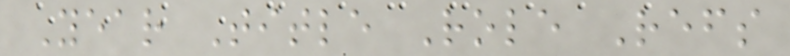Year Title Role Refs
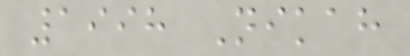1998 Nikah
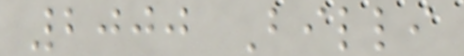2000 Billi
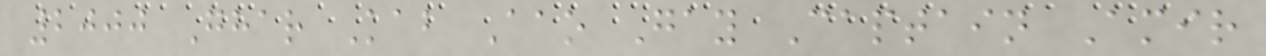2000 Ghar Kab Aao Gay Captain Amir
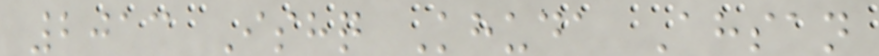2013 Ishq Khuda Ahsan
